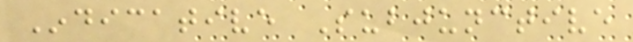Indicative Subjunctive
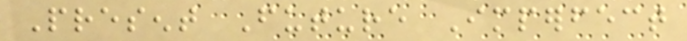Present Future Imperfect
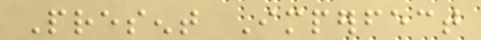Present Imperfect
